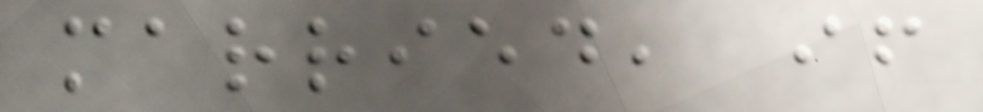married, if
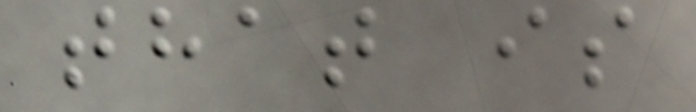that is
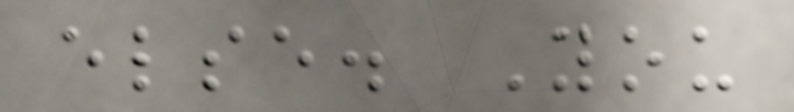else. You
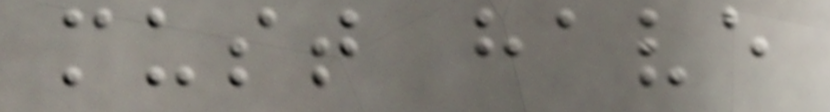must have
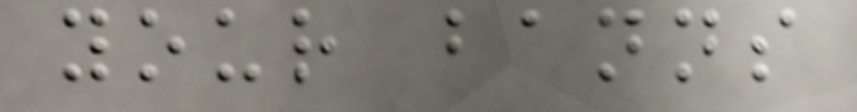your banns
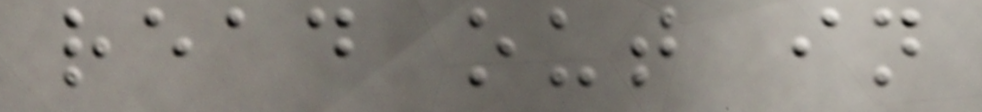read out in
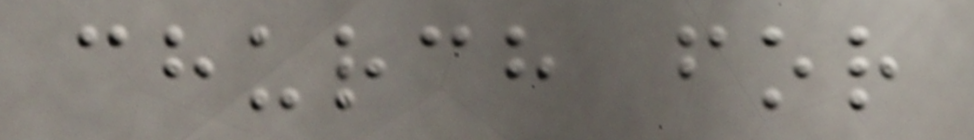church for
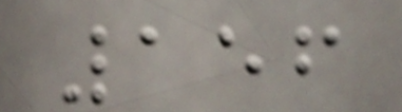156
